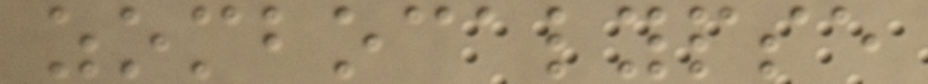zombocalypse
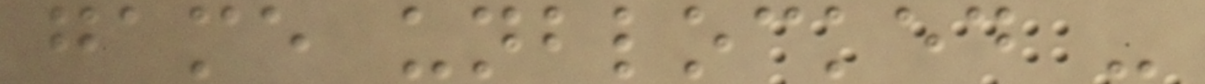game unblocked -
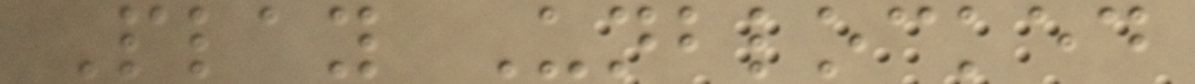Play Unblocked
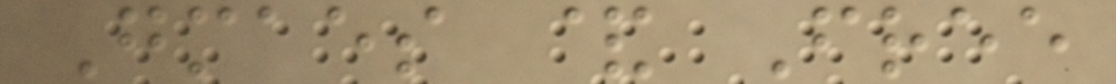Gmaes & Free
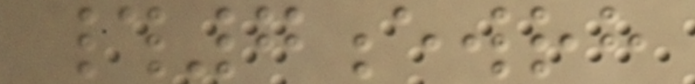#7ewrh
